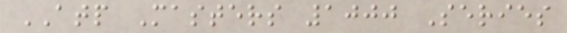ATP Masters 1000 Series
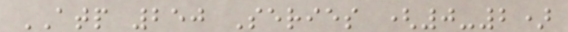ATP 250 Series (0-2)
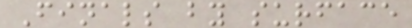Finals by surface
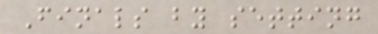Finals by setting
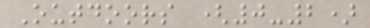Outdoors (0-2)
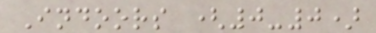Indoors (0-0)
